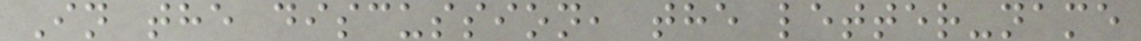In the discussion, the letter-name
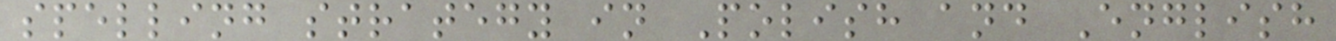spelling strategy in Polish and English
